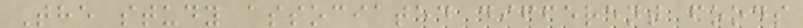The study associated different foods
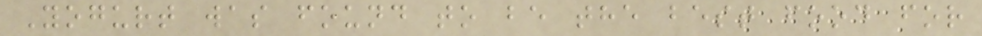Yogurt was found to be the best food for
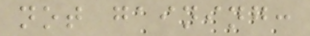not gaining:
